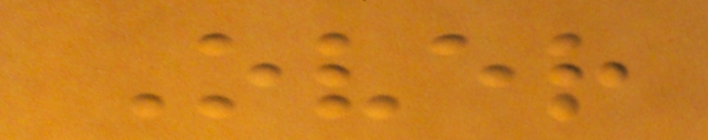Over
